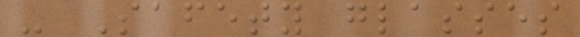- Safety glasses
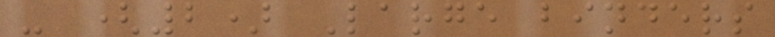- (2) Large binders
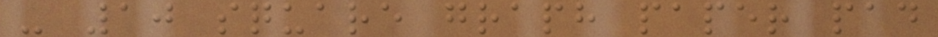- 10 square graph paper pad
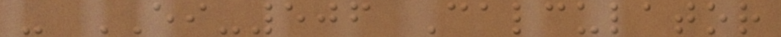- EI-506 Calculator
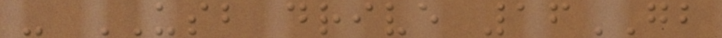- USB drive 16GB
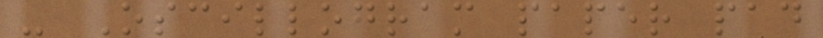- Oscillogram paper pad
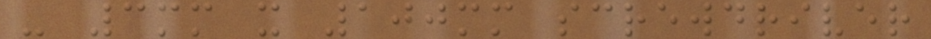- 3mm x 100mm screwdriver
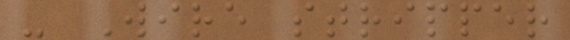- Wire stripper
